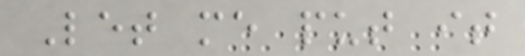Let me put it
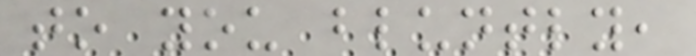to you bluntly,
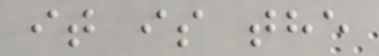it is the
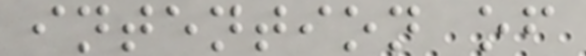intention of
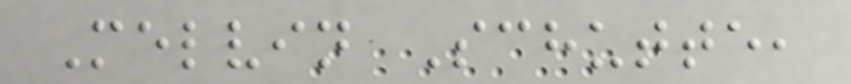Melvin Schutte,
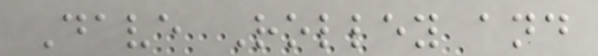Dave Rolley and
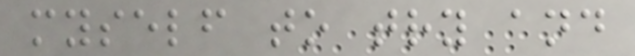myself to try and
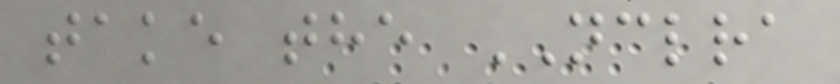take the NCLRA
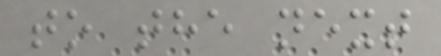to the next
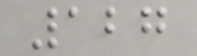127
